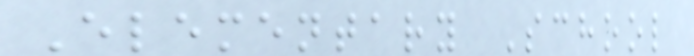Elementary School
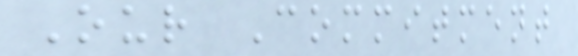Our Commitment
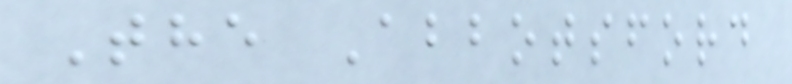The Abbotsford
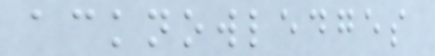acknowledges
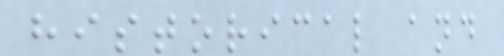historical and
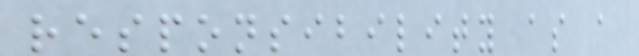responsibility as a
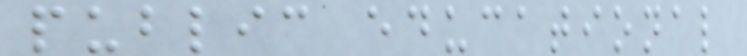public educational
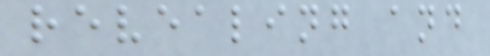revealing and
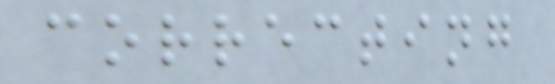correcting
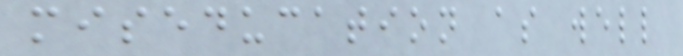miseducation as well
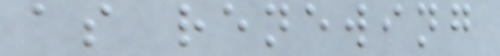as renewing
